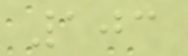103
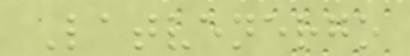Latvenergo
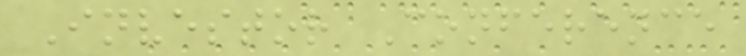Investor Conference
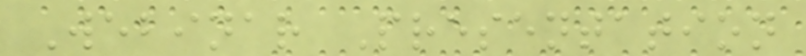Webinar Presentation
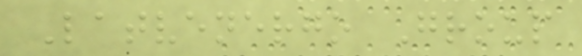Latvenergo Group
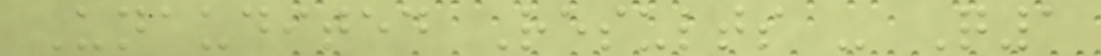Unaudited Results - Q1
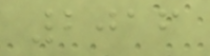2016
